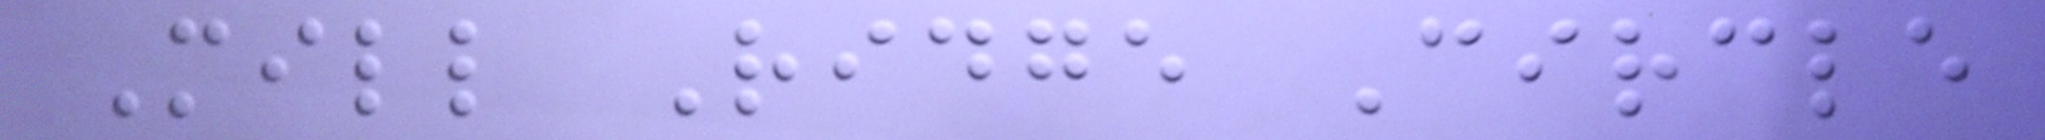Mill Ridge Circle
